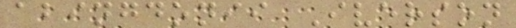abingdonii Iverson
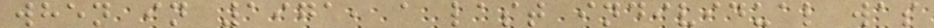when in 1971, a last individual was
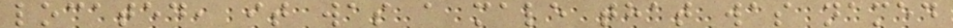located, it was a male that was named
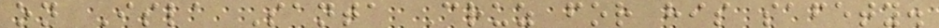on Isla Santa Cruz for his safety.
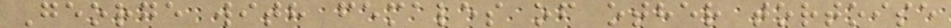George with females of other tortoise
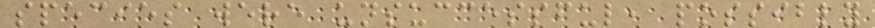species were unsuccessful, possibly
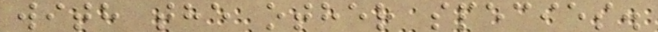with the other species.
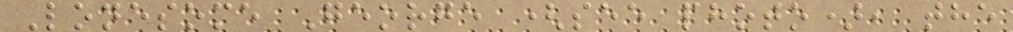Lonesome George (see photo), the
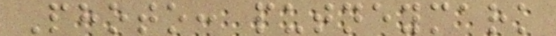Photo: putneymark
